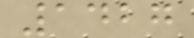1427
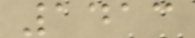1413
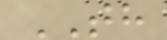TH
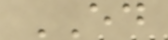ED
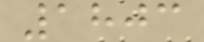1803
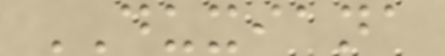DUXIANA
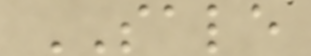SALE
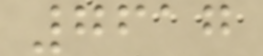7617
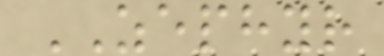ZEPHYR
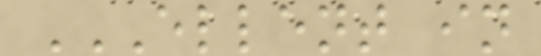ELLENT IN
